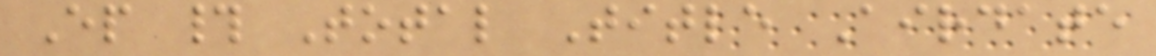Ep # Total Title Airdate
